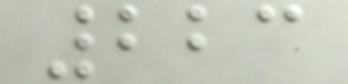223
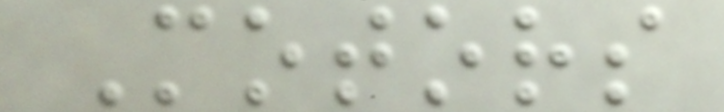Motors
